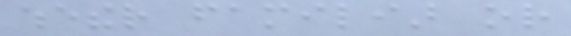whether familiar or
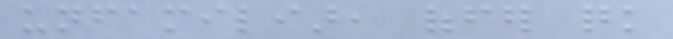unfamiliar, offer quick
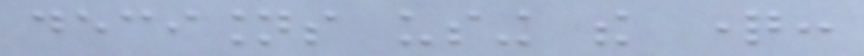decisions using the question:
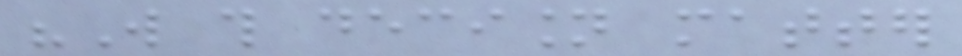"Will this decision matter
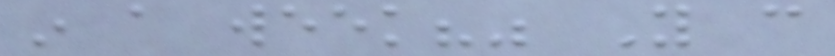in a week?" You can
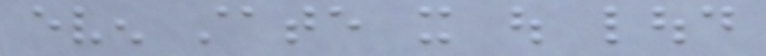even state it out loud
